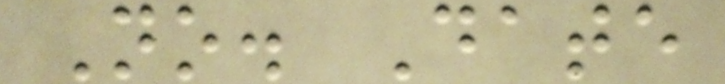No. Date
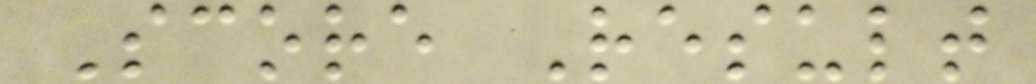Score Result
